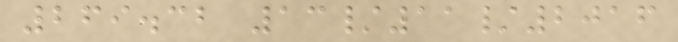269.32 13/11/2016
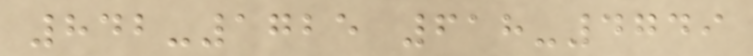842-1725 618-4749
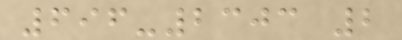696-2303 2
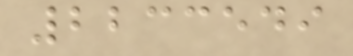2233549
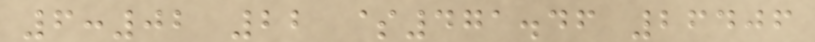6:02 22 $471.46 26406
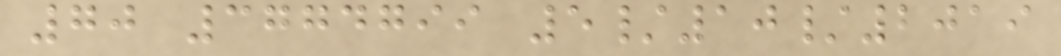70 3774799 5/10/2019
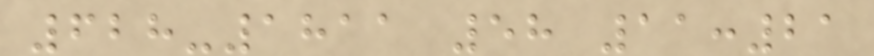628-1811 58 11:21
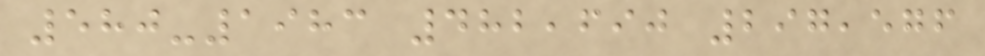580-1983 482,690 297,576
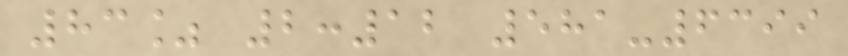83% 2:12 581-6399
